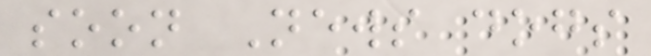soon News dogs
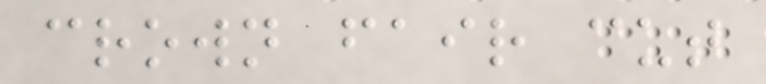crown fair cut
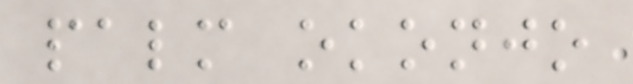palm okonjo
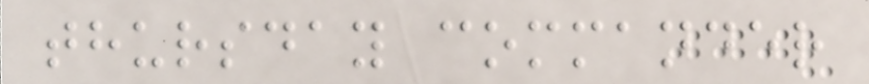thursday commander
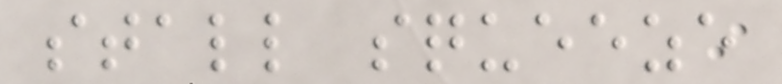stall squeeze
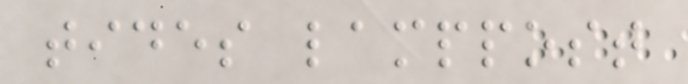tides lamppost
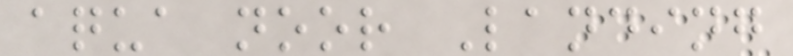aqua noor Landing
